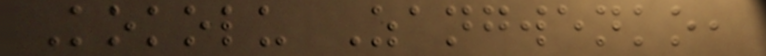Kokolu Zangwenko,
